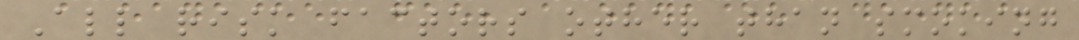All risk factors other than smoking
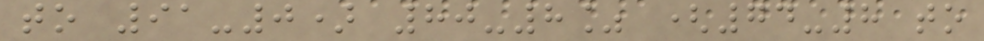to 91-0) 80-8% (74-8 to
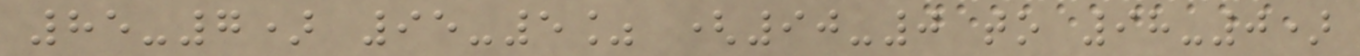85-7) 95-5% (90-0 to 98-0)
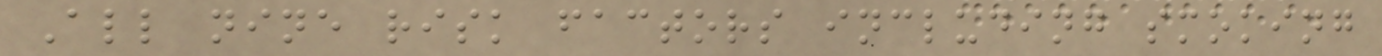All nine risk factors including smoking
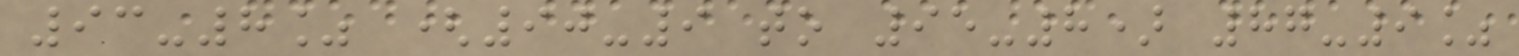93-8% (90-9 to 95-8) 87-9%
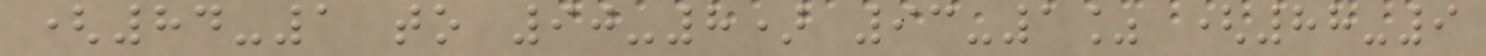(84-1 to 90-8) 93-1% (88-9
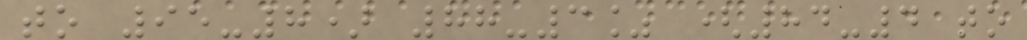to 95-8) 88-3% (84-4 to
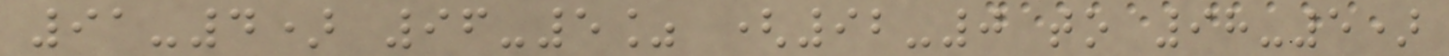91-4) 96-5% (92-0 to 98-5)
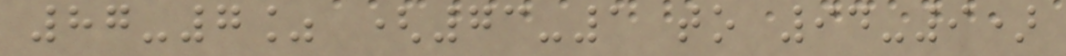87-7% (73-1 to 94-9)
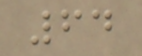64
